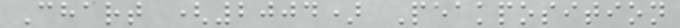Chart (2004) Peakposition
